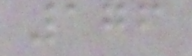176
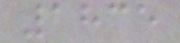1835
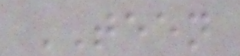TEEN
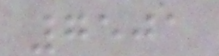7501
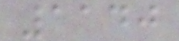1140
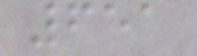651
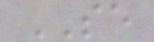SE
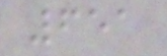651
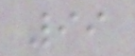99
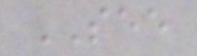SEE
